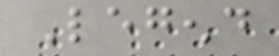Legend
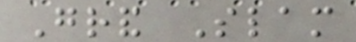Grand Slam
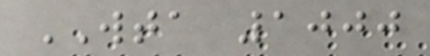WTA 1000
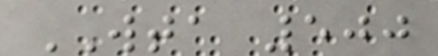WTA 500
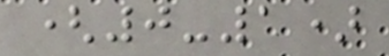(0-1)
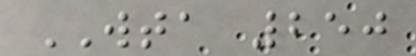WTA 250
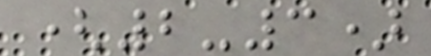(2-3)
